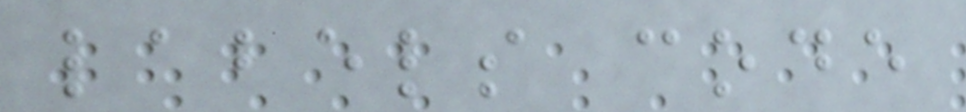labels code
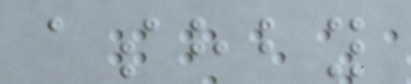ashby
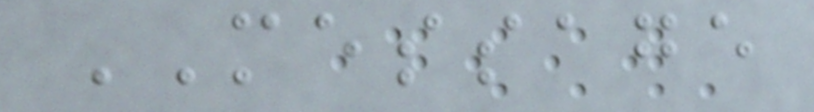MESSAGE
